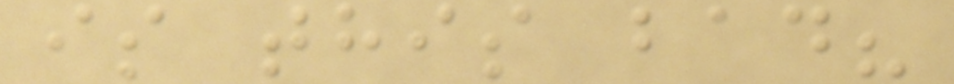is this bad?
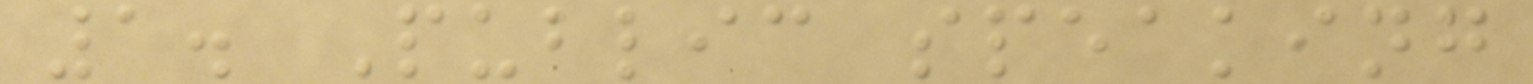1. Public speaking
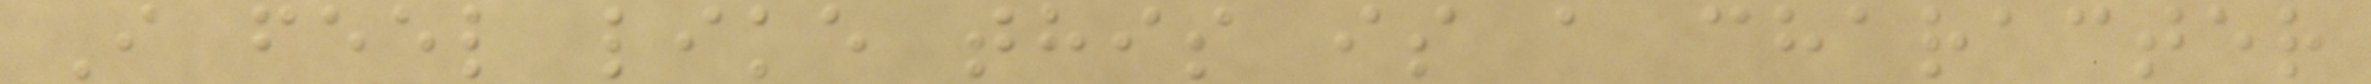I feel like this is a character
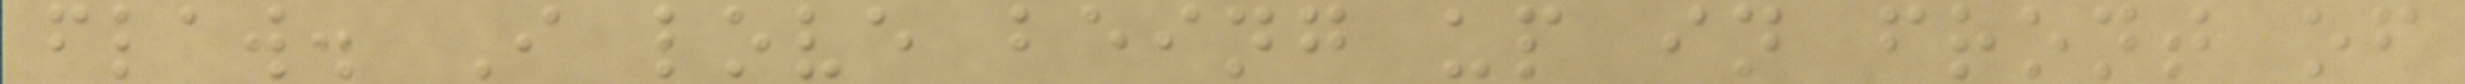flaw. I love being up in front of
